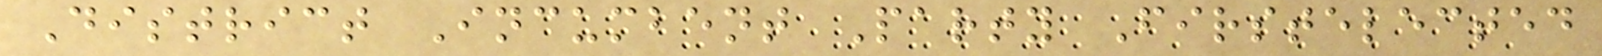District Incumbent Party Firstelected
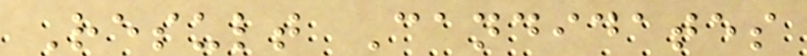Result Candidates
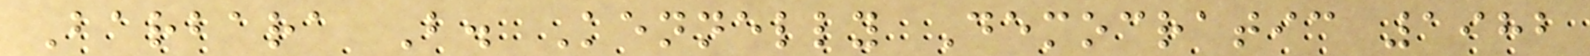Barbara B. Kennelly Democratic 1982
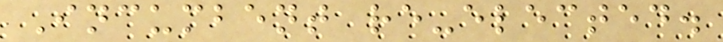Incumbent re-elected.
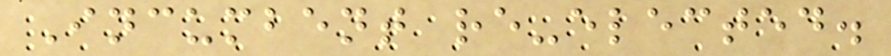Incumbent re-elected.
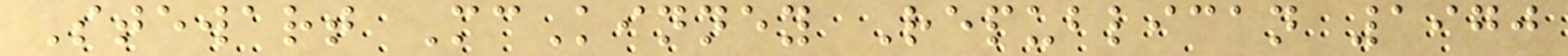Stewart McKinney Republican 1970
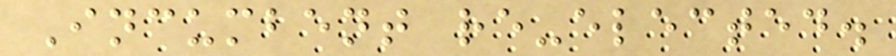Incumbent re-elected.
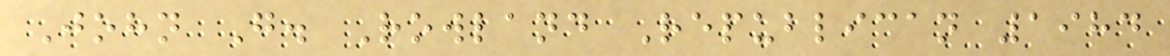John G. Rowland Republican 1984
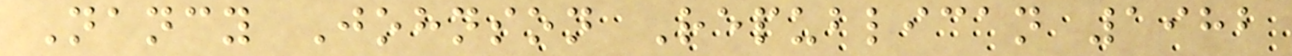Nancy Johnson Republican 1982
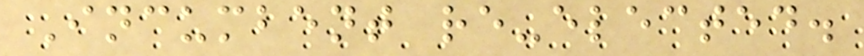Incumbent re-elected.
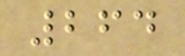264
